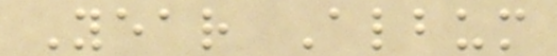Year Album
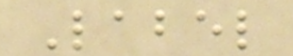Label
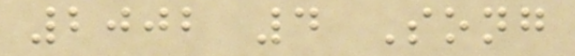2002 4 Song
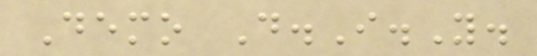Demo D.I.Y.
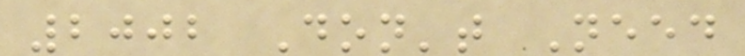2002 Don't Need
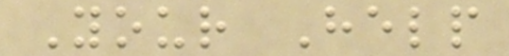Your Help
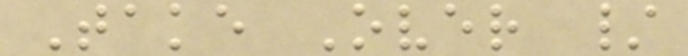Take Over /
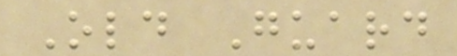Old Guard
